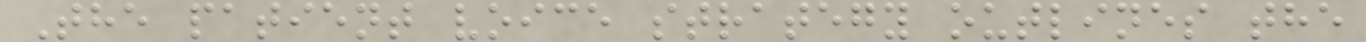The patient voice strategy outlines the
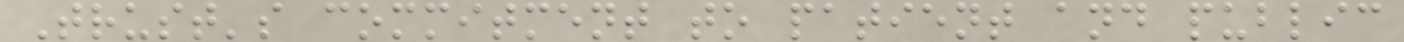Trust's commitment to patient and public
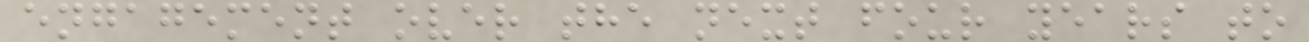engagement over the next four years to
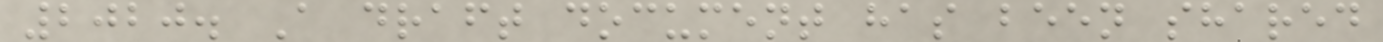2020. A draft document has been shared
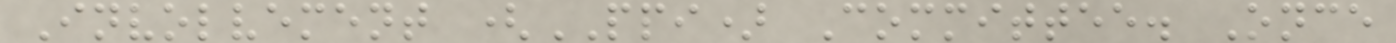Involvement (PPI) Committee. Once
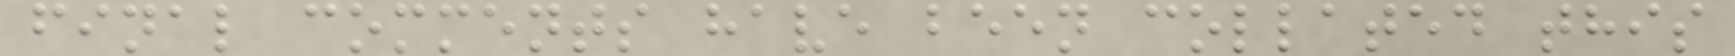final comments have been collated this
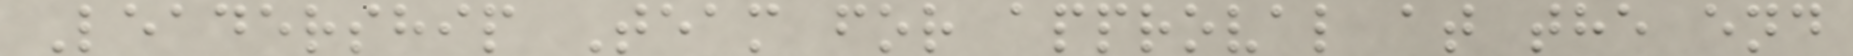Leadership Team for approval at the end
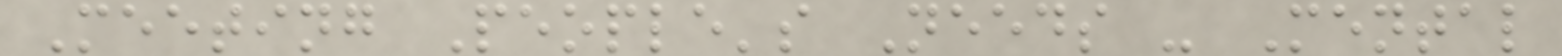Meeting People's Needs - Mental
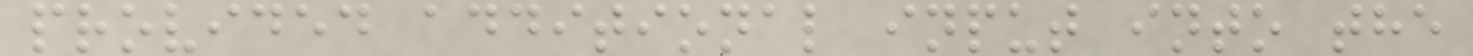provided additional input into the
